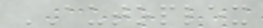AUTOPLEX
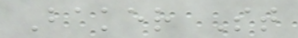Baker St
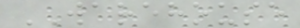WAREHOUSE
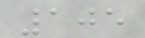105
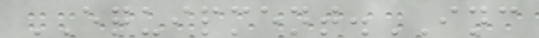EQUIPMENT.INC
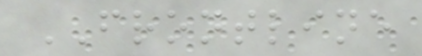FRONTLINE
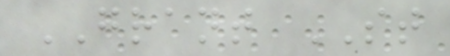GRANT ST
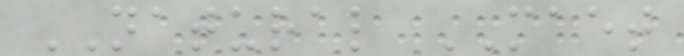NATURAL MAET
